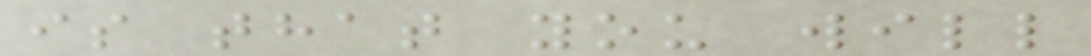is that you will
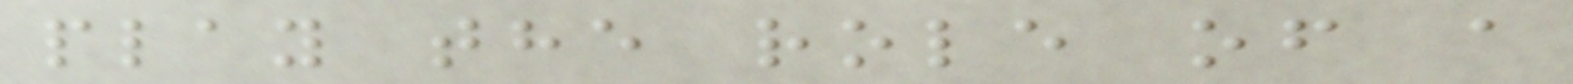play the role of a
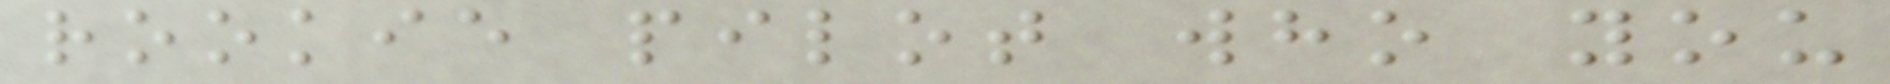rookie pilot who you
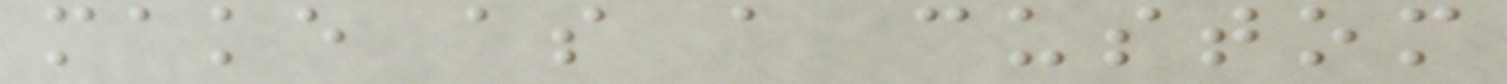make as a custom
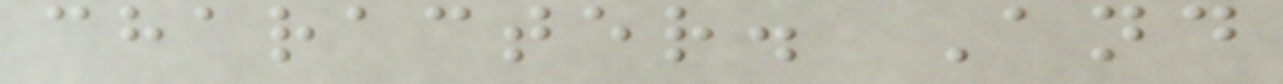character. And
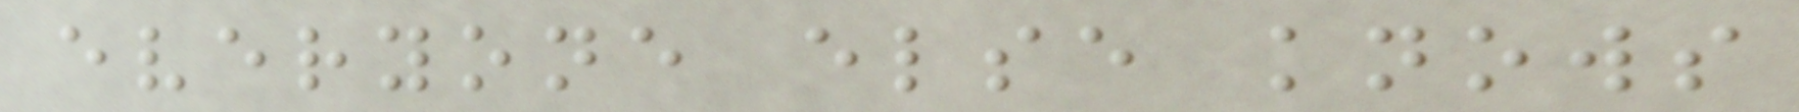everyone else knows
